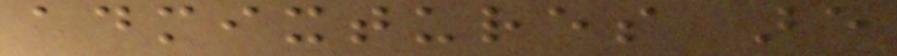admixtures are
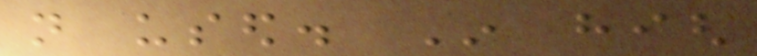not used. In high
